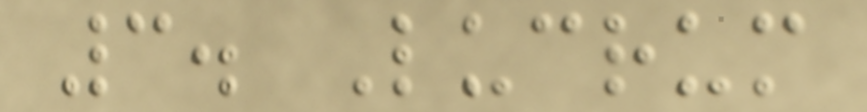3. Lucrum
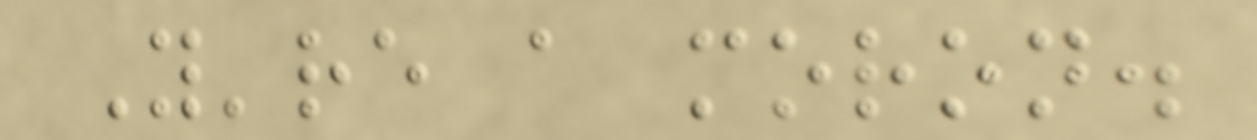You're a moron.
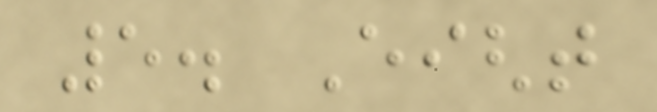5. Eight
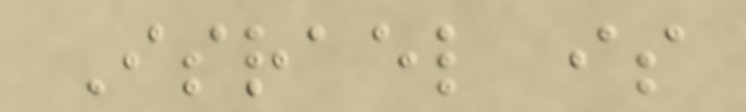Israel is
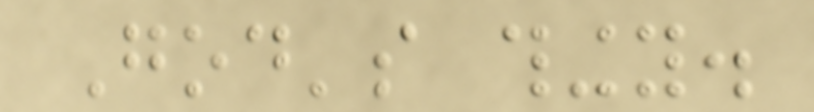God's thingy.
